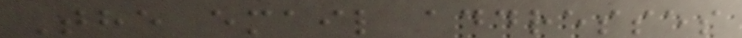The email addresses
